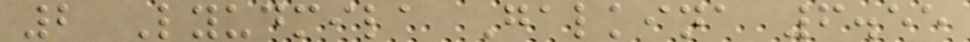2 Lyudmila Galkina 6.55
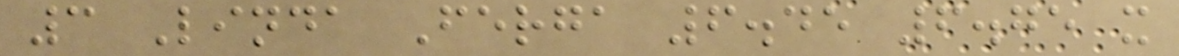3 Linda Ferga 6.45 6.75 x
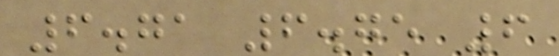6.71 6.75 6
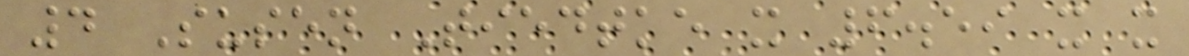4 Susen Tiedtke x 6.59 x x
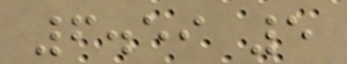6.59 5
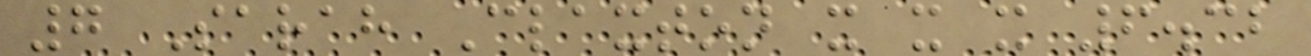7 Sarah Claxton x x x 6.32
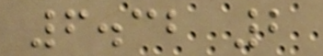6.32 2
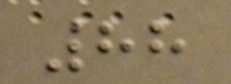88
